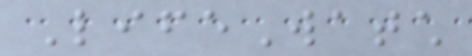LifeWatch
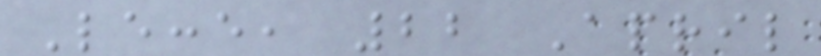Lecce, 22 April
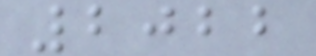2022
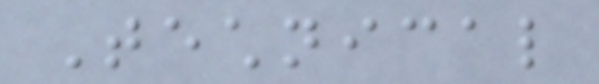Technical
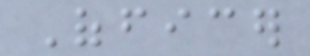Officer
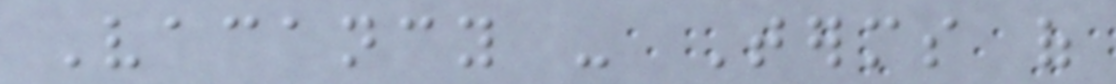Vacancy - Terms of
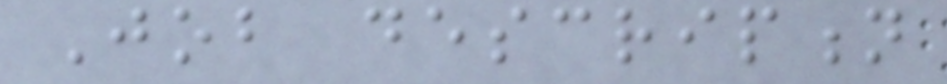Job description
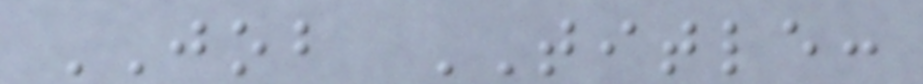JOB TITLE:
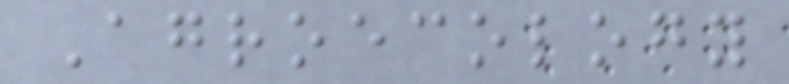Agroecology
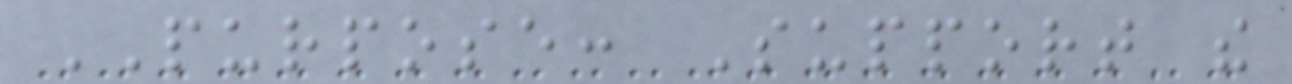PURPOSE: Support the
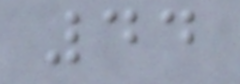44
